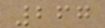267
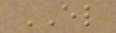EL
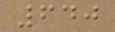640
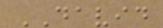DAVID
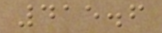415.6
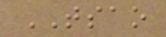TSAO
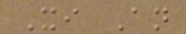Xi An
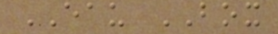EAU BOX
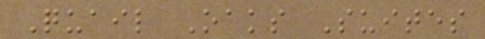Quail Oaks Suites
